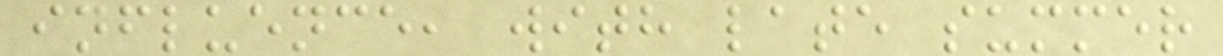influence, with late summer
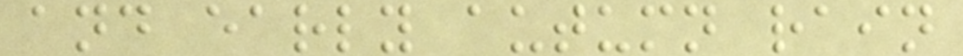and early autumn rain
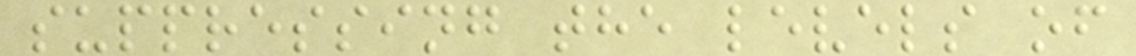suppressing the levels of
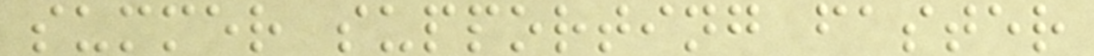summer supporting faster
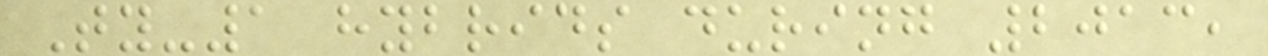Ty-1 hybrids during 2013,
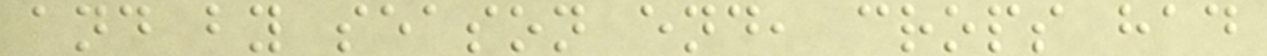and by season end, crops had
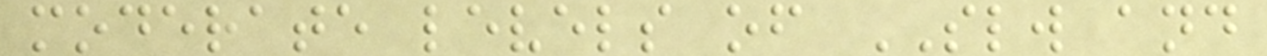moderate levels of SLW and
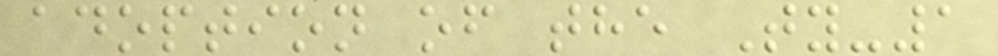adoption of the Ty-1
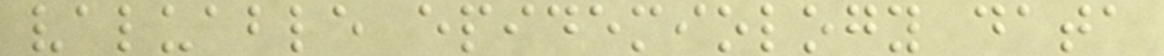valuable epidemiology data
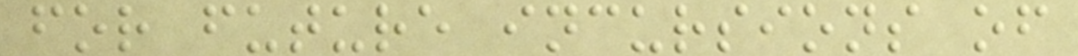for future incursions of
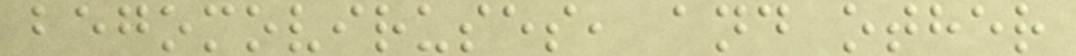begomoviruses, and other
